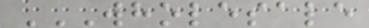WHOLESALE
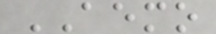AEMO
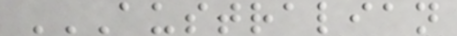AUSTRALIAN
